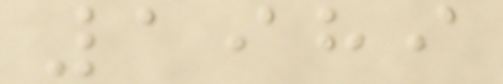1989
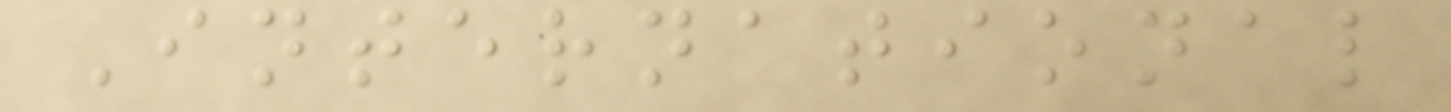International
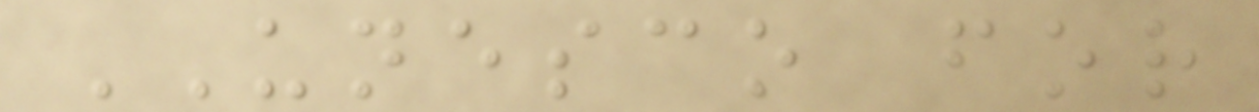UNESCO for
